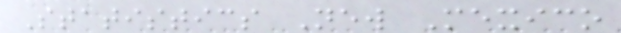Statistics New Mexico
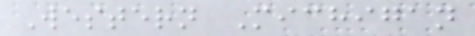Western Michigan
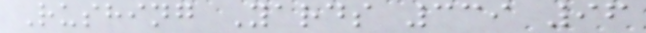Rushing Yards 339 96
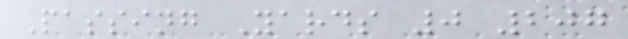Passing Yards 0 207
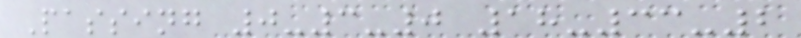Passing 0-3-0 18-33-2
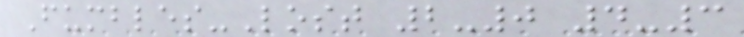Fumbles-Lost 2-0 4-3
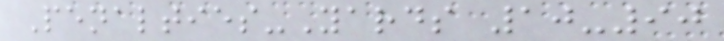Penalties-Yards 10-90
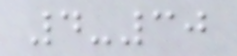4-30
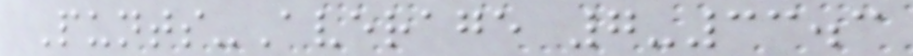Punts-Average 7-33.3
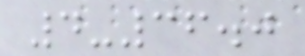4-36.0
